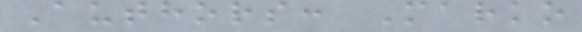Authors: Marko
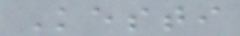Kesti
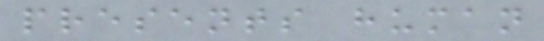presents human
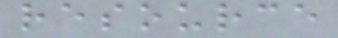resource
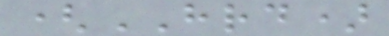(HRD)
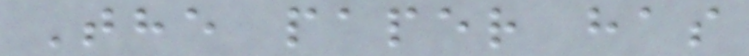The paper has
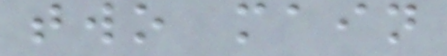two main
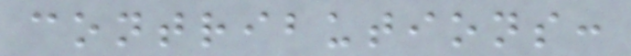contributions:
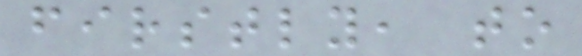firstly, to
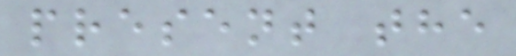present the
